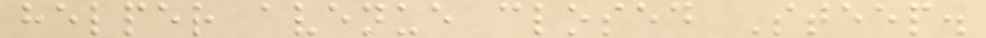helper avenue closed Steep.
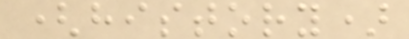(history)
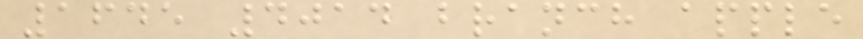1645 4014 branch apple
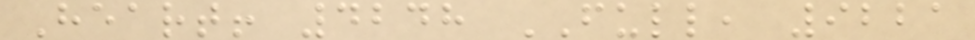Heart! 4248 FULL, 9221
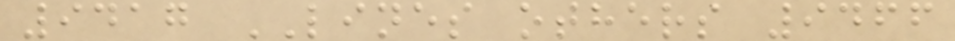9417 LINES others 9466
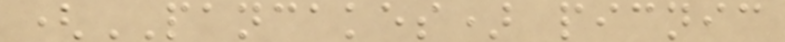(PANCAKES) picnic
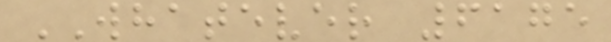WHATEVER 6175
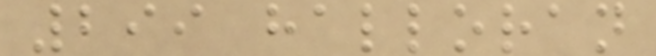299 halloran
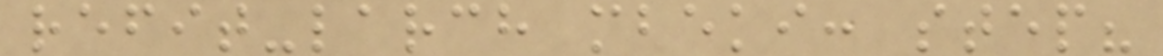refit-larch mbeki: step?
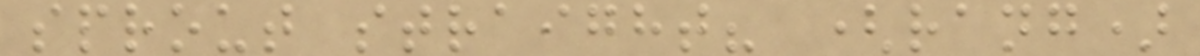sprout straight? (rang)
